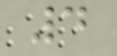4
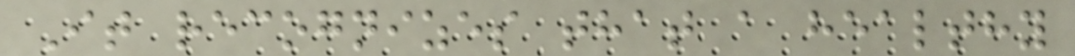It recognizes that a healthy
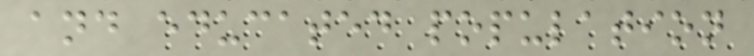and educated population
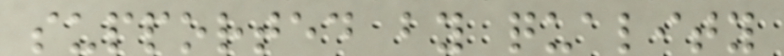supported by quality
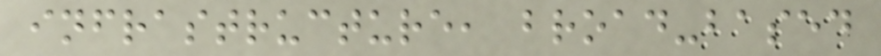infrastructure, broad-based
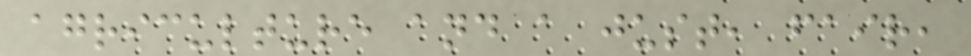agriculture and a just, fair,
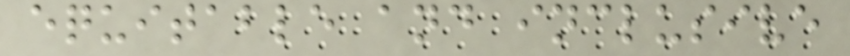equitable and inclusive
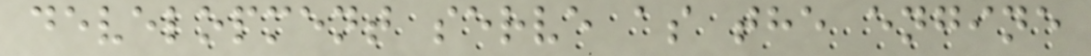development serve as the engine
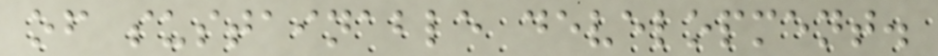of sustainable development.
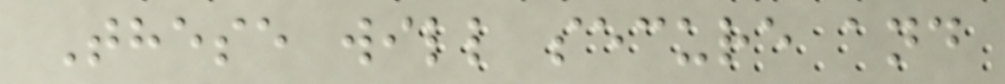These will secure and
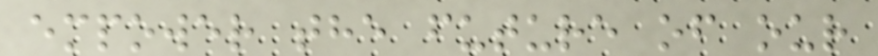empower the future of our
